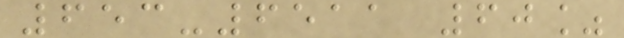653-6511 60%
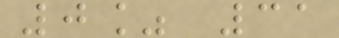0% 31
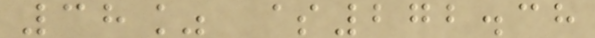38% $272.38
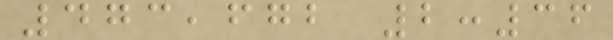473,672 2:36
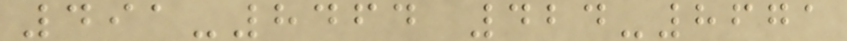491-8464 424-8671
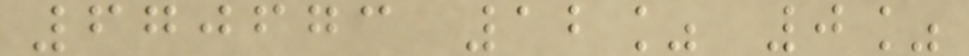670673 12% 0%
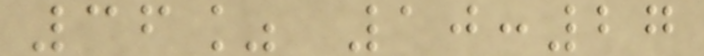36% 10:27
